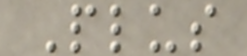Plus
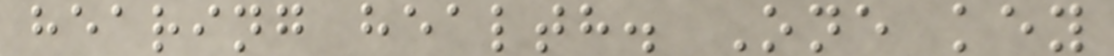hearing health. One key
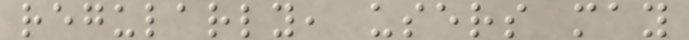regularly, users may
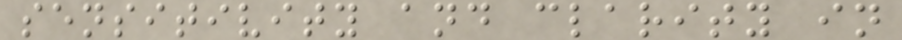sensitivity and clarity in
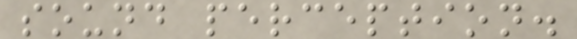sound perception.
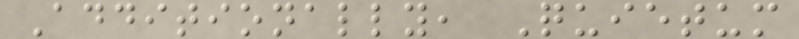Additionally, Quietum
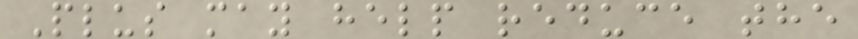Plus may help reduce the
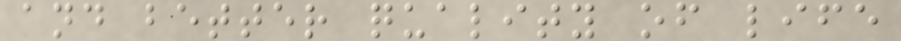and better quality of life
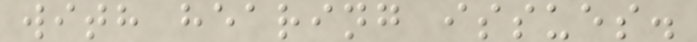with hearing issues.
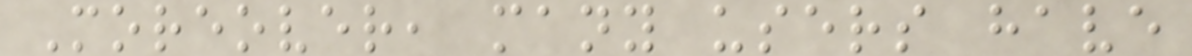Moreover, many users have
